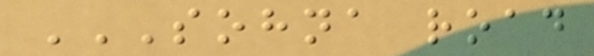SOHNA ROAD
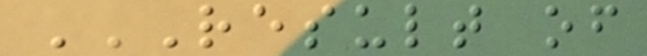RESULT OF
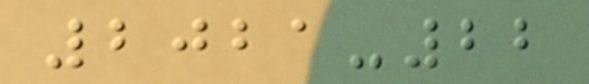2021-22
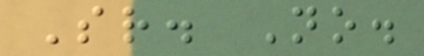Sr. No.
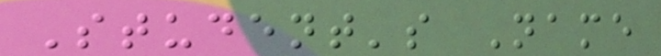Student's Name
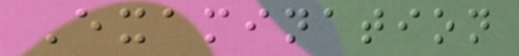Examination
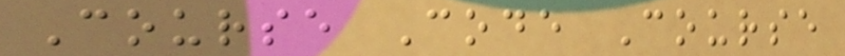Course Code Course
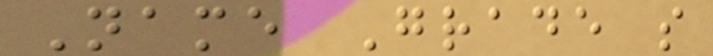Name Grade s
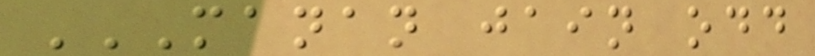MANAN JAIN ODD
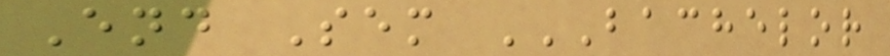End Sem BACHELOR
